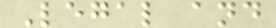Legal and
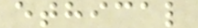ethical
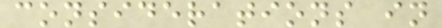considerations in
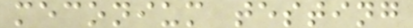meconium testing
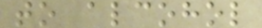to alcohol
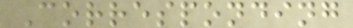Corresponding
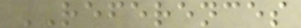REFERENCES
